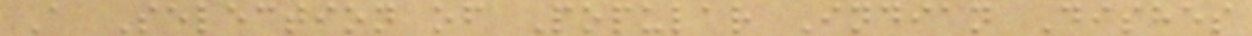A Selection of Popular Indian Dishes
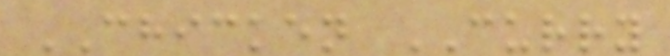CHICKEN CURRY
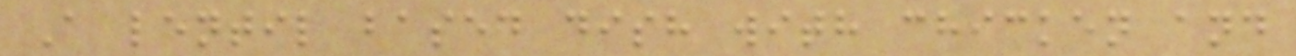A lentil based dish with chicken and
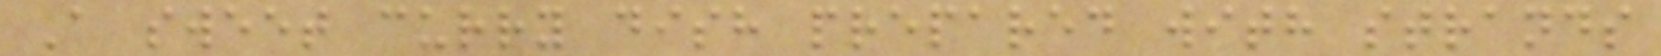A sweet curry dish prepared with strands
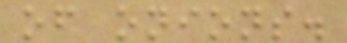of onions.
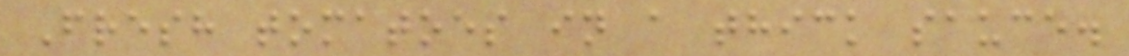Fresh tomatoes in a thick sauce.
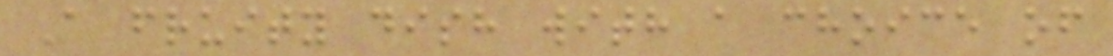A fruity dish with a choice of
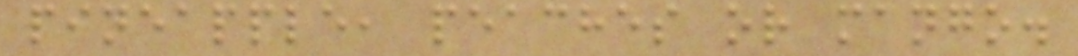pineapple, peaches or mango.
